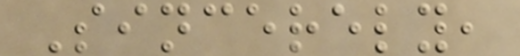Sincerely,
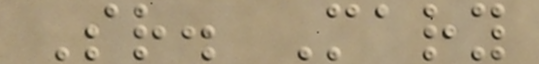Sr. Mary
